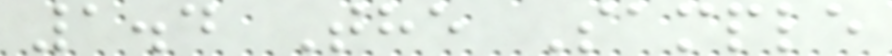1.4 The Sample
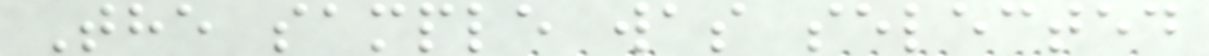The sample was selected
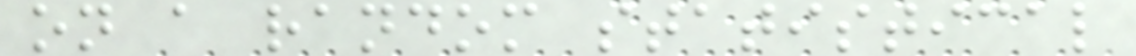on a random statistical
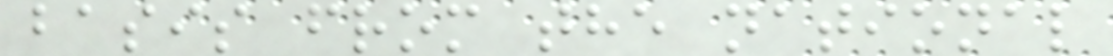basis from the national
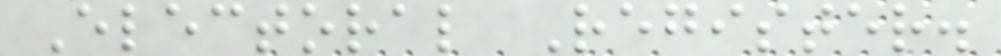Electoral Register.
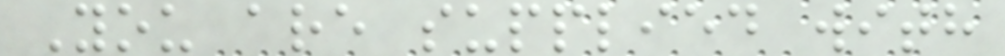You are supplied with
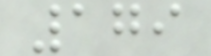179
